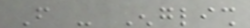From - English
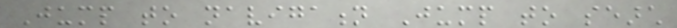Jump to navigation Jump to search
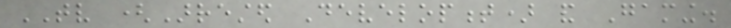TV (Arrested Development) and Gaming.
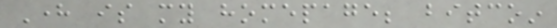Here is my homepage; bitcoin
